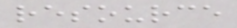resource
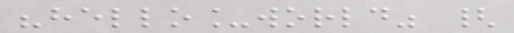"hello_world" {
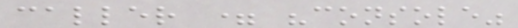caller = "console"
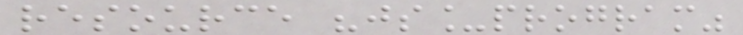resource "js_program"
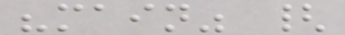"main" {
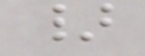}
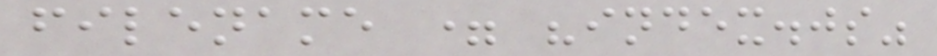filename = "index.js"
